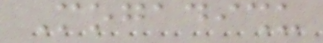Mogadishu
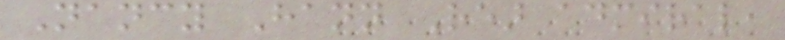Nancy Hann Rear admiral,
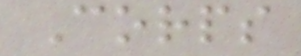Corps
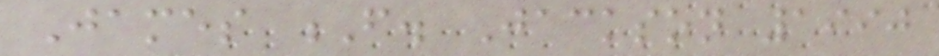James F. Jackson 1990
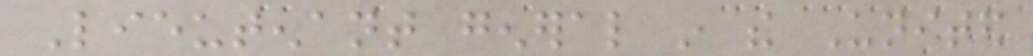Lieutenant general in the United
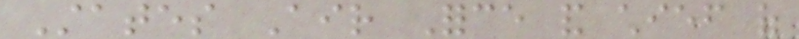States Air Force and chief of
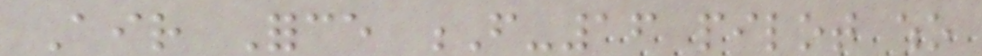Air Force F-16 pilot who
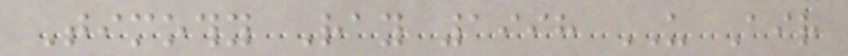Timothy Ray 1998 US Air
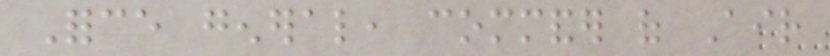Force general, commander of Air
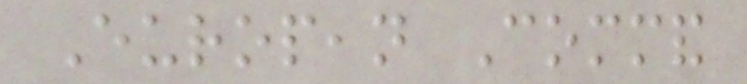European Command
